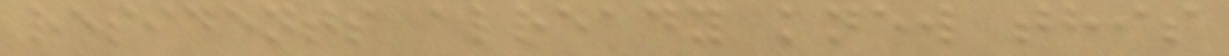residents already knew this
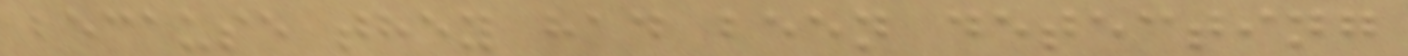because they had been detecting
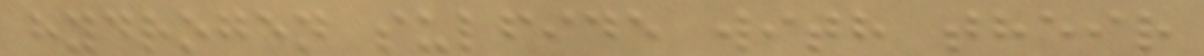hydrogen sulfide with their
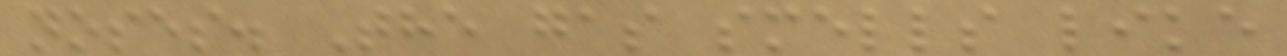noses. The gas smells like
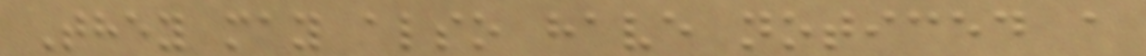They may also have noticed a
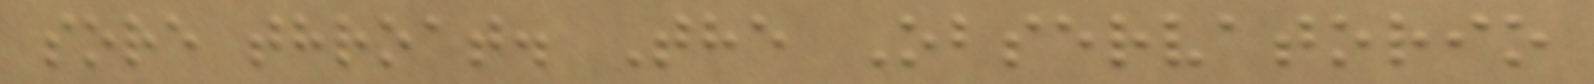sore throat. The Observatorio
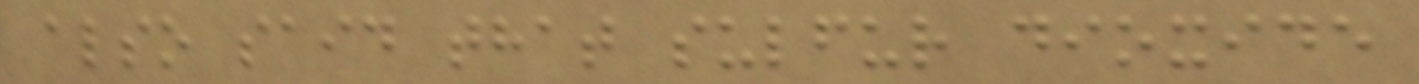also said that sulfur dioxide
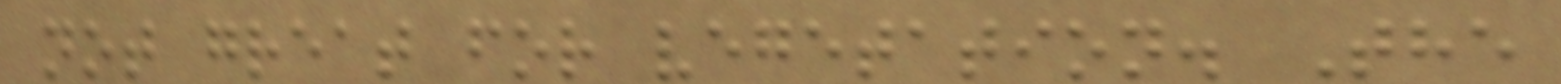not great for vegetation. The
